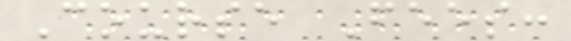Course Fees:
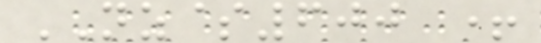NZ$600 +
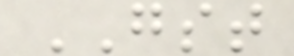GST
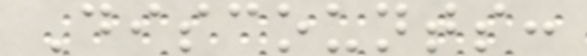Discounts:
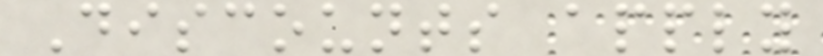Discounts apply
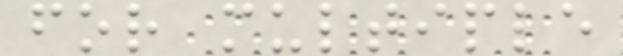for multiple
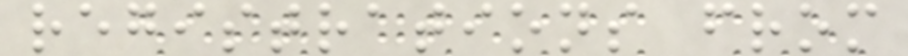registrations from
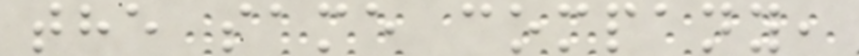the same company,
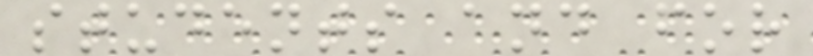students and for
